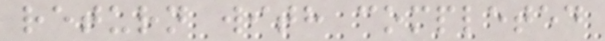return with completed
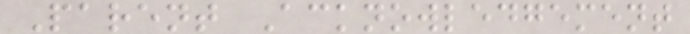Parent Acknowledgement
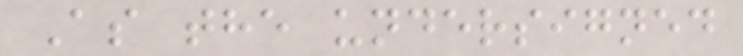As the undersigned
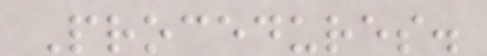Procedures.
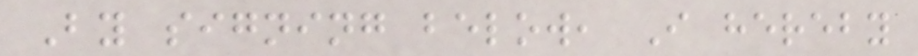By signing below, I hereby
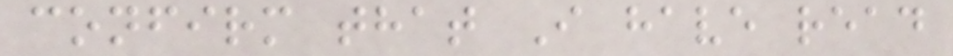confirm that I have read
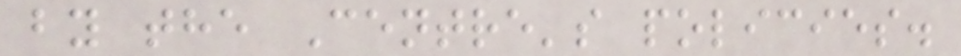by the Centre's policies.
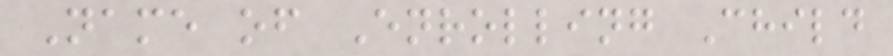Name of Enrolling Child
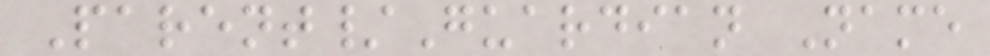Parent/Guardian Name
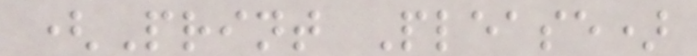(Print Please)
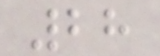28
